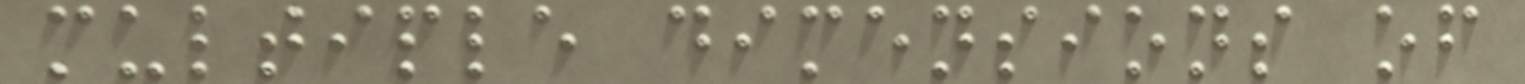multiple dimensions of
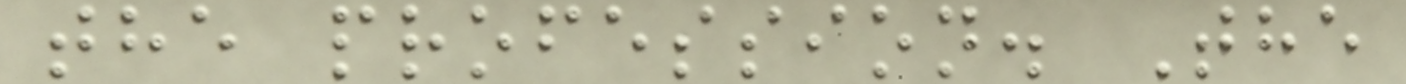the profession. The
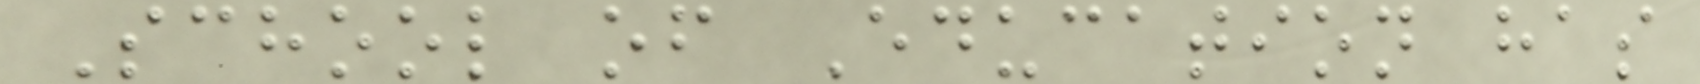School of Education has
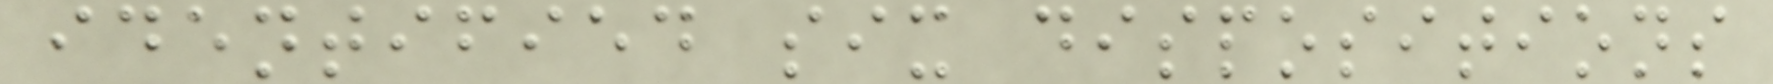identified six dispositions
